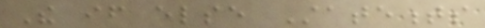The if else Statements
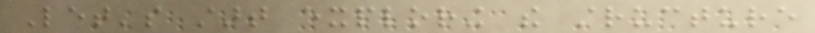Let's start exploring the structure
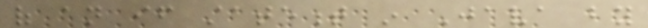of an if statement in Java by
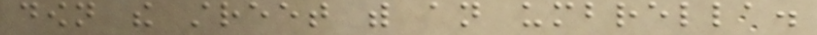down the street with an umbrella.
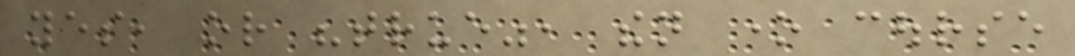yes, or "true", then one course
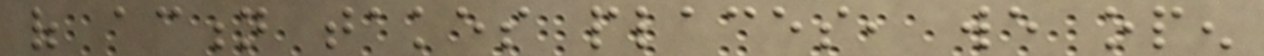of action takes places, we open
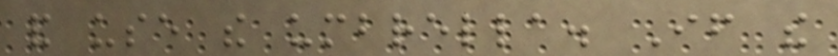and use the umbrella. If the
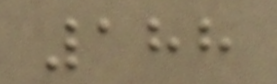188
